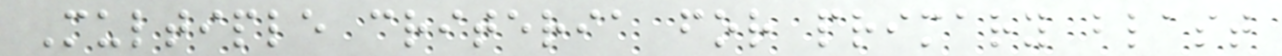Multiple criteria for primary blast
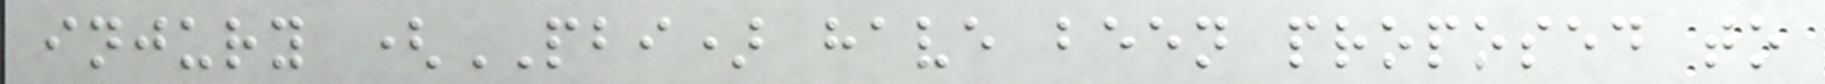injury (PBI) have been proposed to
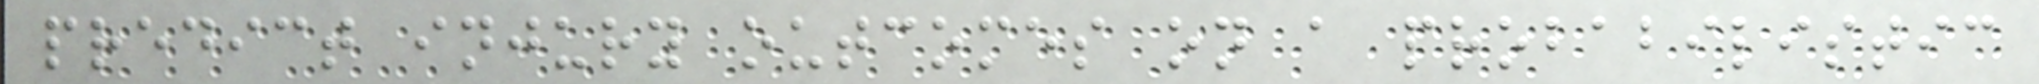predict injury outcomes on a probabilistic
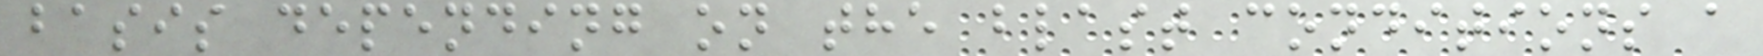basis depending on the blast conditions a
